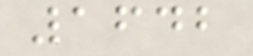1642
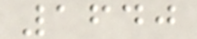1640
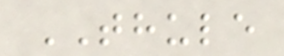THULE
